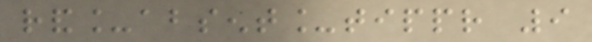rand_absent_tippr 9
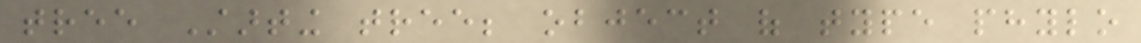tree Starting tree; object of type phylo
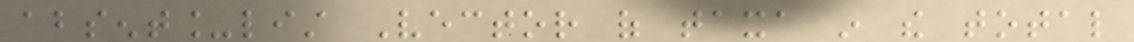absent_list Vector of taxa in the total
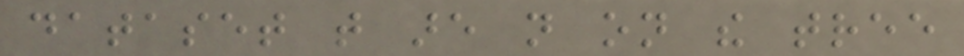dataset that are not on the tree
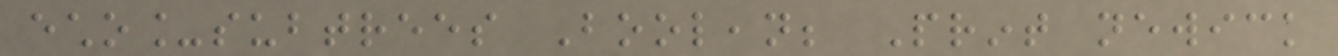echo_subtrees Boolean; Print newick
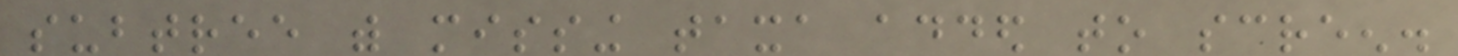subtree with missing taxa added to screen.
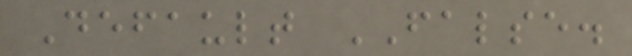Default FALSE.
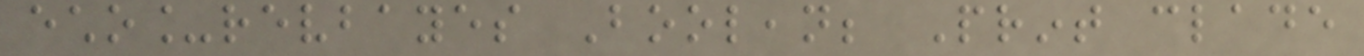echo_revbayes Boolean; Print clade
